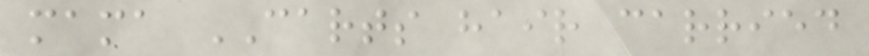mama CARTS hair carried
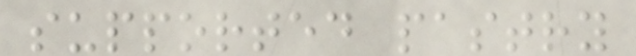supported pastry
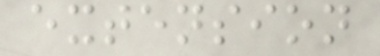extension
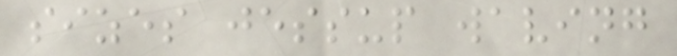sizes jessup waving
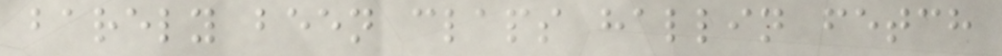barely been claps hallin fetch
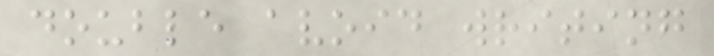double avoid writing
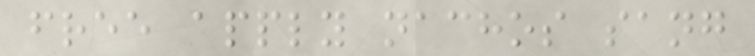free apply nachos sang
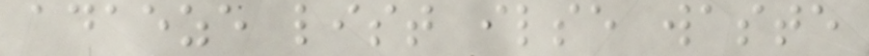adaeze list ilse waste
